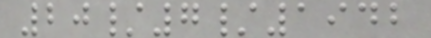20/7/1942
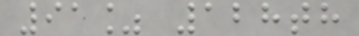91% 128th
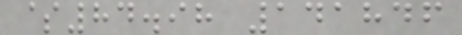$84.98 141846
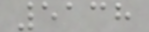5138
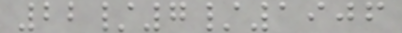22/7/1906
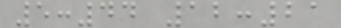5:44 12:21
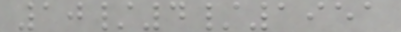10/4/1951
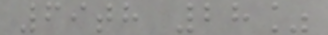69th 28%
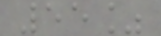55%
